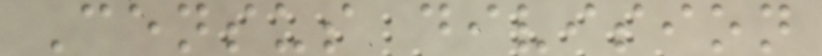Census division
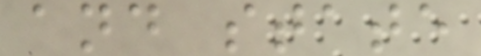and state
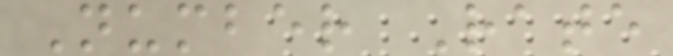Number Rate
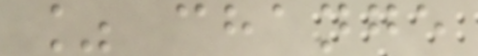% change
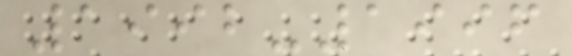1992-1996
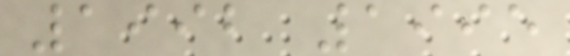1992 1995
